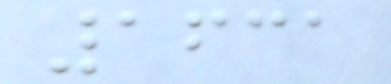1631
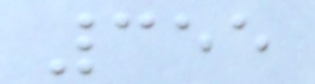355
